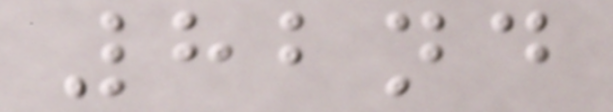82nd
